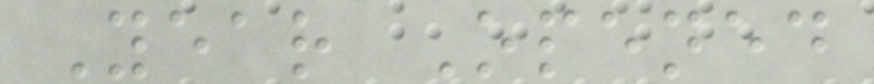Year Opened
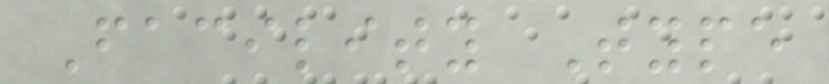Facility Type
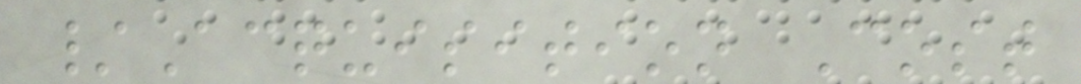/Acquisition Cost
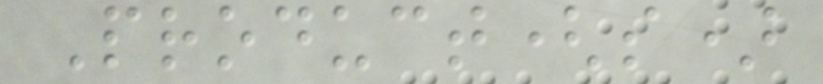Product(s)
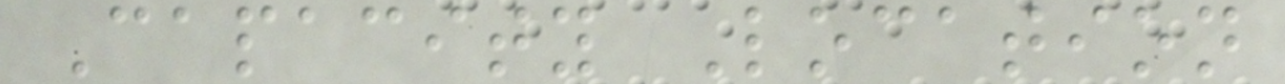Capacity Location
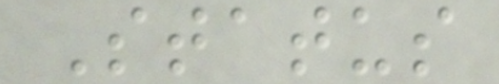Status
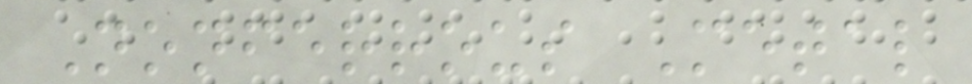Nonferrous Metal
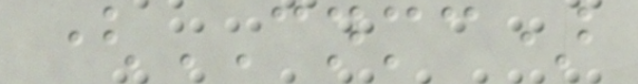(CNMC)
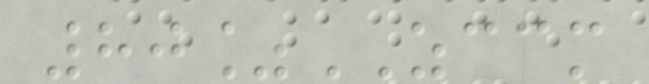80%ZCCM
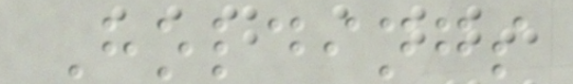Holdings
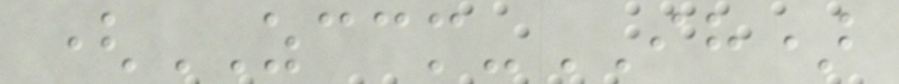(ZCCM-IH)
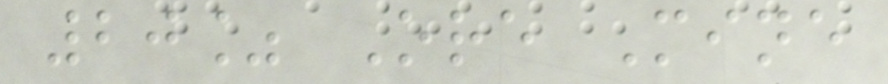20% Ore Mine
